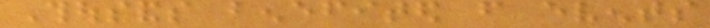Thousands benefited from events
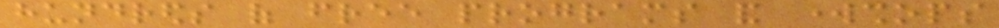hundreds of free programs and workshops
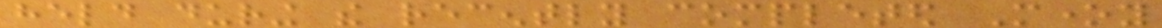held during the recently completed Money
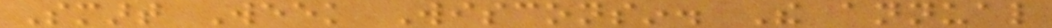Smart Week Wisconsin. The annual
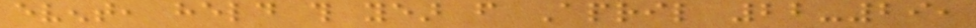event, held this year from April 22-29,
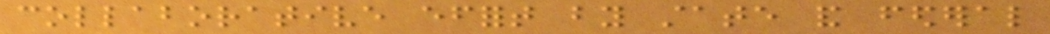collaborative effort by state and federal
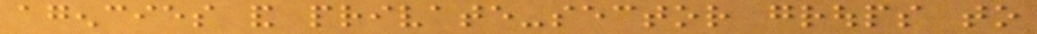agencies and private-sector groups to
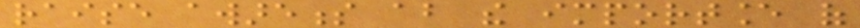raise awareness about the importance of
